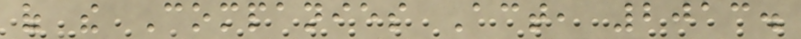of the Companies Act, 2013.
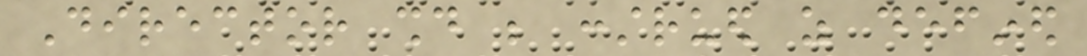Director should be construed as defined
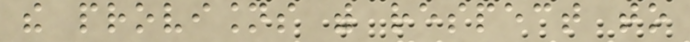the provisions with respect to
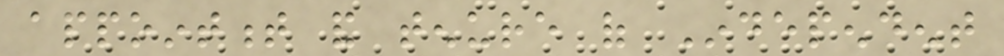appointment and tenure of Independent
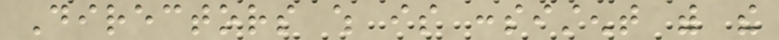Directors which is consistent with the
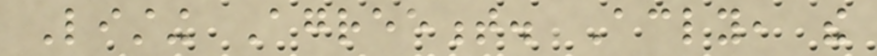Listing Agreement. Accordingly, the
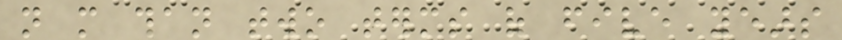not more than two terms of five years
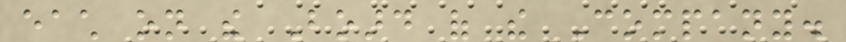each on the Board of the Company.
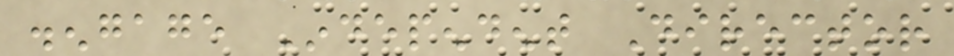disengage Independent Director
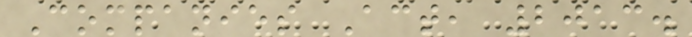Companies Act, 2013.
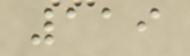119
